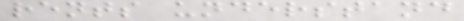rents understand
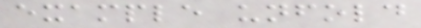example unfold
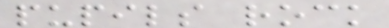pupils rock
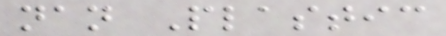nan Plastic
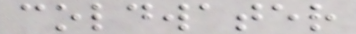coldwater
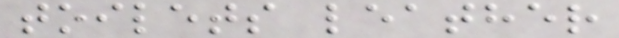toilets leather
